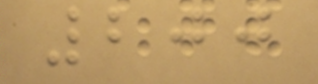200
